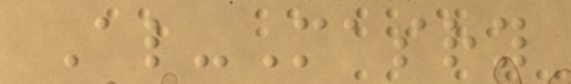Al-Masry
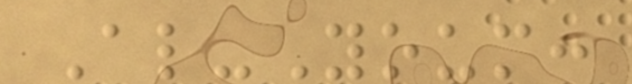Al-Youm:
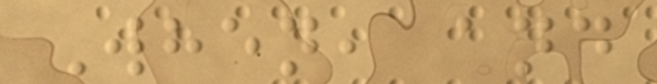When, and
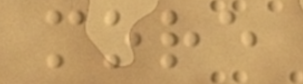more
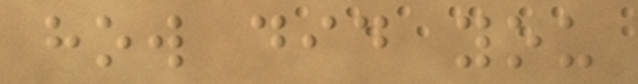how did you
